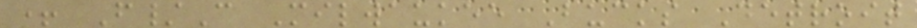+ F/C Milwaukee Bucks Detroit
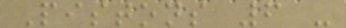Pistons 6 -
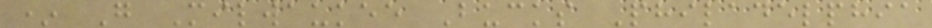* G Milwaukee Bucks Philadelphia
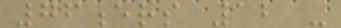76ers 12 -
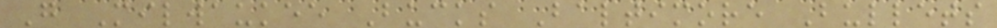G Milwaukee Bucks Baltimore Bullets
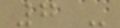7 -
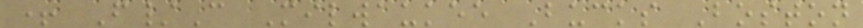+ F/C Milwaukee Bucks Boston
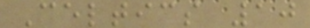Celtics 10
